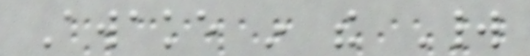Awake in the World
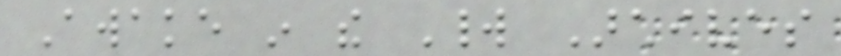Awake in the World Archives
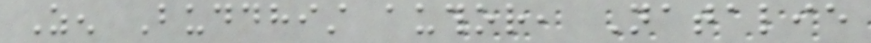Zen Buddhist author, Natalie
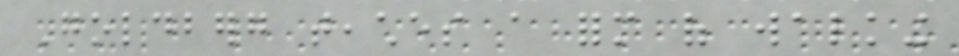Goldberg teaches a form of walking
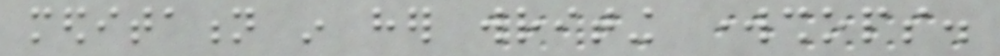meditation in her writing workshops.
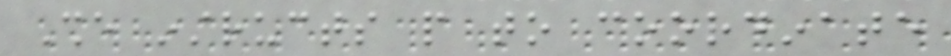She instructs people to coordinate
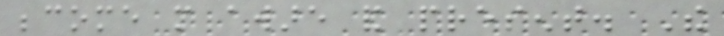become more aware and present. The
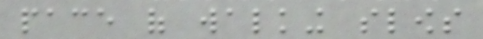pace of walking slows
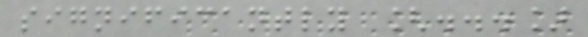significantly [...]
